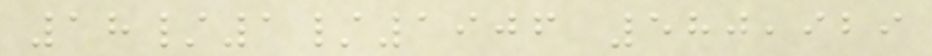18/1/1906 580,929
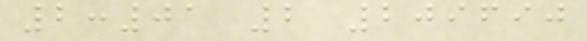2:01 2 209690
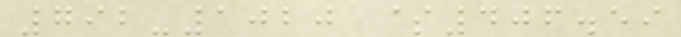792-1020 $406.59
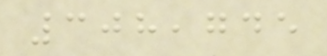308,745
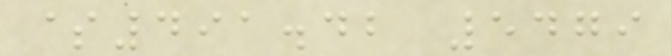$491.42 5479
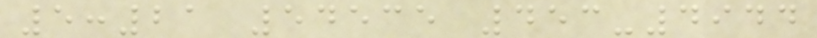5:21 54535 453-4944
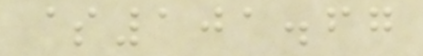$101.67
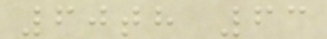60th 63
